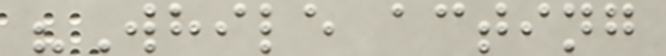"While acting
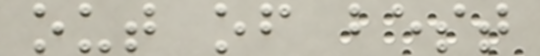out of best
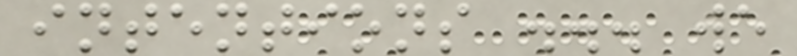intentions ... we
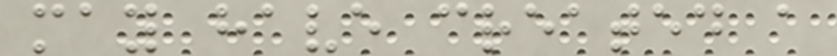may have created a
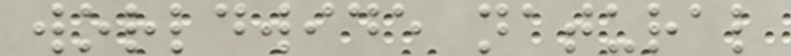worldwide natural
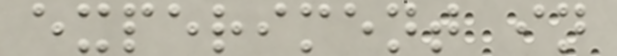experiment in
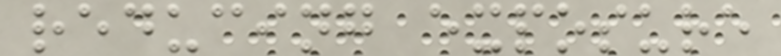reducing exposure
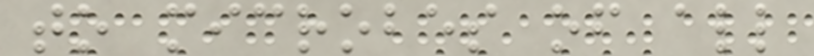to microbes of all
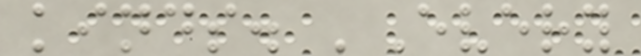kinds. 'Every
